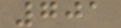701
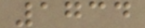1734
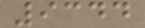9344
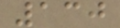130
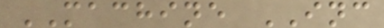MACHINE INC
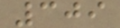309
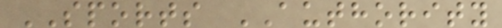SPORTS AUTHORITY
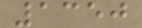1350
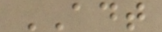ADT
